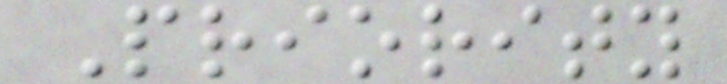Priority
